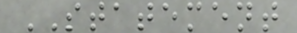STATEMENT
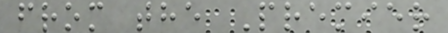from the Premier
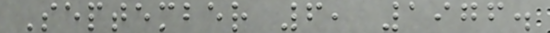September 6, 1976.
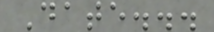Date...
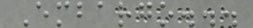Embargo...
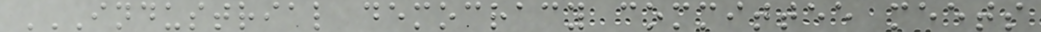INDUSTRIAL DEMOCRACY COMMITTEE MEETS
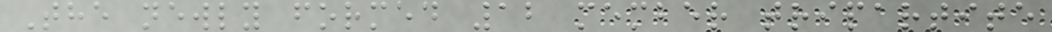The newly formed 12 member tripartite
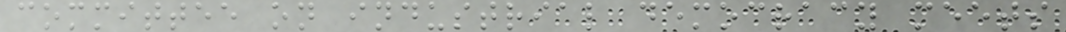committee on industrial democracy meets
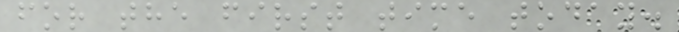for the first time today.
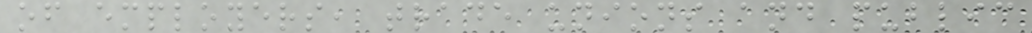of employers, trade unions and public
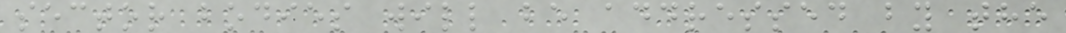sector bodies will be addressed by the
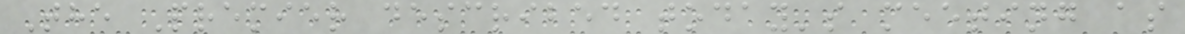The Premier described today's meeting as
